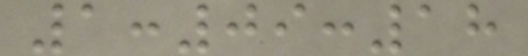1:09:18
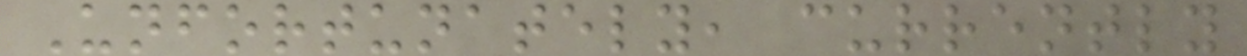Unfortunately, currently
